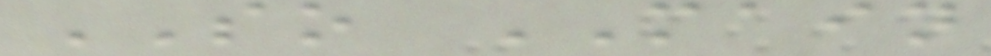SO MAIN
